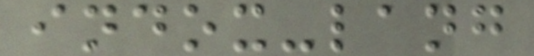indox-lang
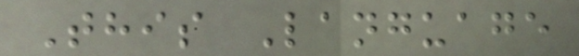This Language
